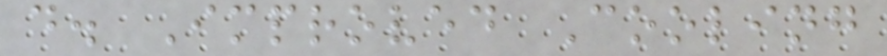d. Improved Cooling
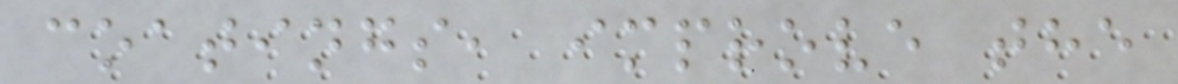coatings, improve the
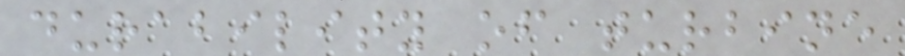durability of turbine
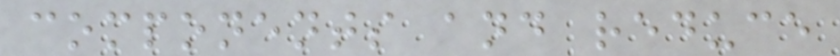components and reduce
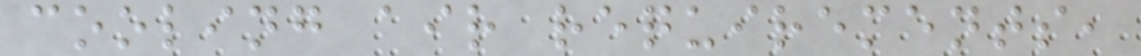cooling air requirements,
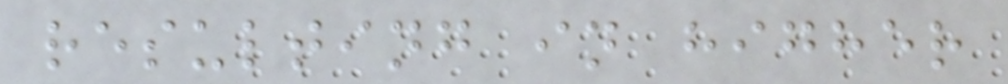resulting in higher
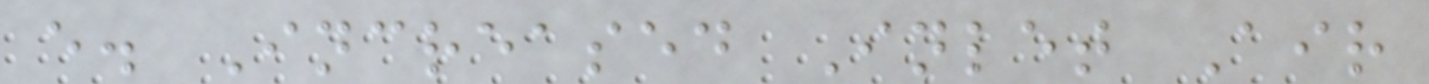e. Increased Inlet Air
